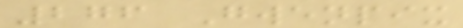276 Gwenpix
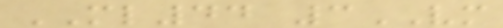ML44 3VM
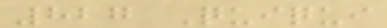827 Quiqui
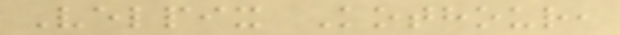Velpix Kothour,
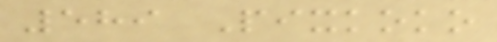589 Pixkoko
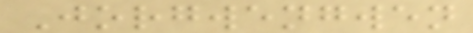Jorgwengwen
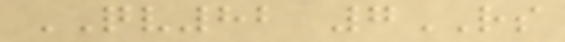QV82 7RS
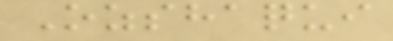Ozshaqui
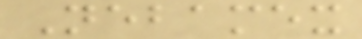Nebamex
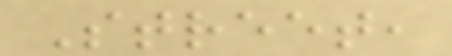Street,
